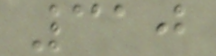310
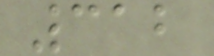312
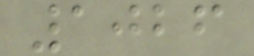1026
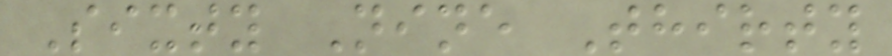Sixty Nine Thirty
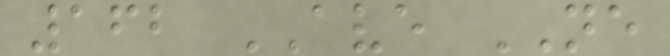162 AVE NE
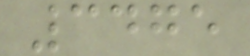3475
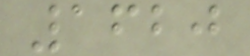1620
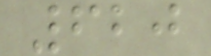620
